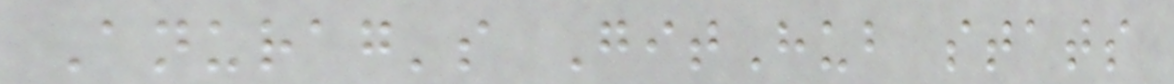Anurag's GitHub stats
